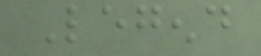Legend
